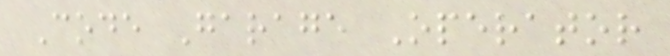Code Garage Operator
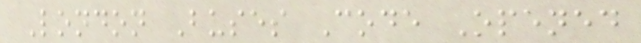London Buses Code Opened
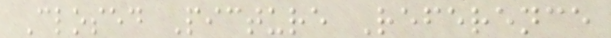Closed Picture Reference
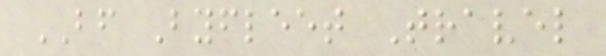BF Byfleet Travel
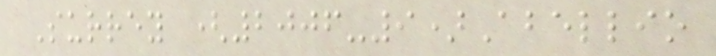Surrey (2006-9)Abellio
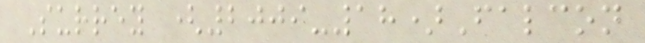Surrey (2009-18)Falcon
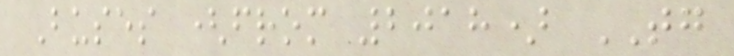Buses (from 2018) TG
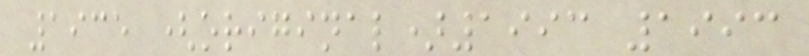1935 (original)1993 1993
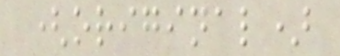(original)
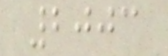2003
